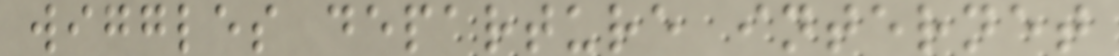wiggles departure internet
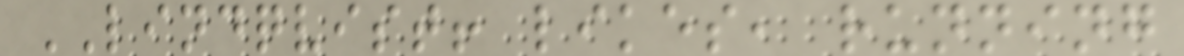LINDQVIST! likes, running
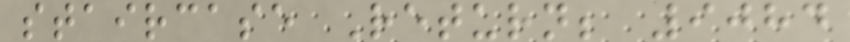staircase Return; 9084
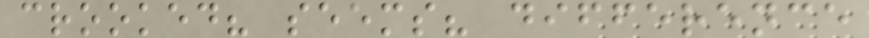crooked? seems? difference
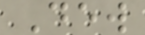Dew
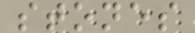stones
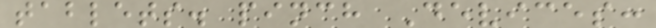tablets. pinch Devices:
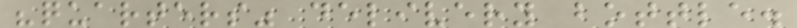"quarters" delivery bottle.
